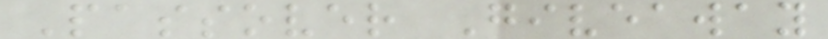Passover Giveaway
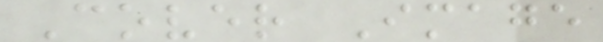Cover Image
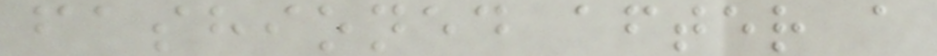fashioned after a
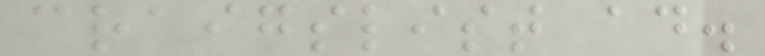craigslist ad.
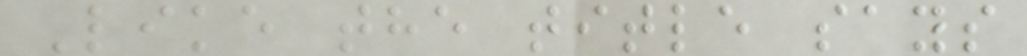Like the title says
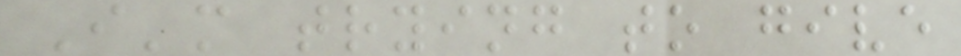I'm trying to give
